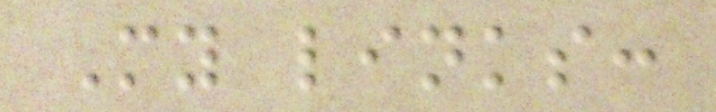My links:
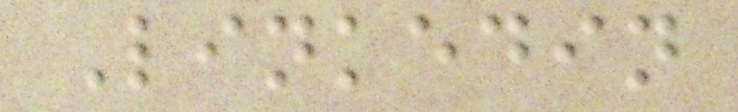Linkedin
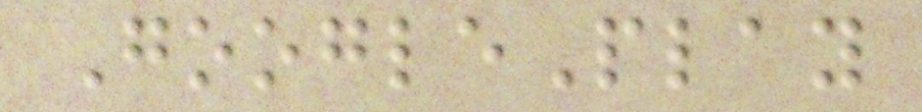GooglePlay
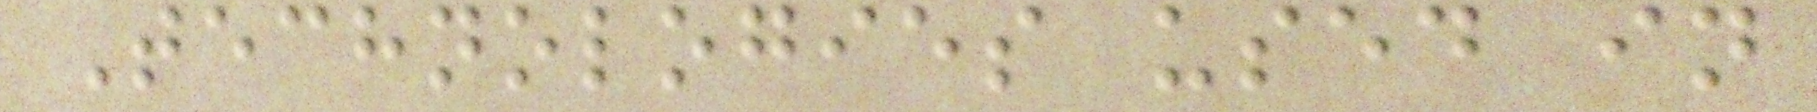Technologies used in
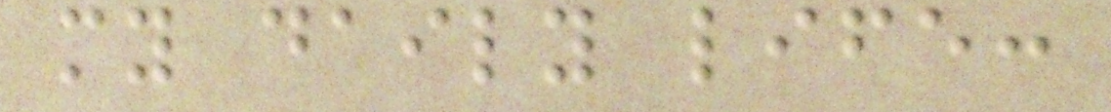my daily life:
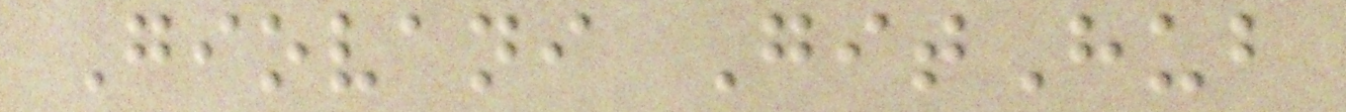Giovani GitHub
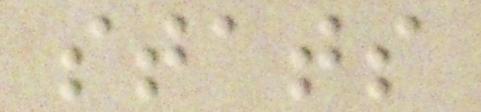stats
